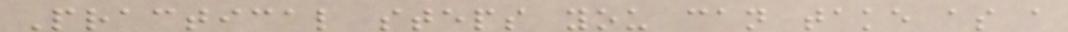Practical steps you can take as a
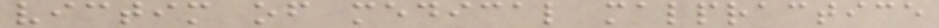victim of medical malpractice
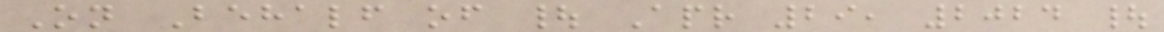On Behalf of | Apr 29, 2024 |
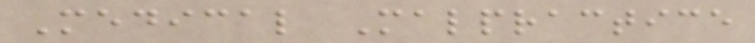Medical Malpractice
